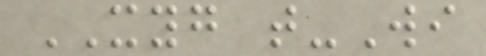XYG t-Wi
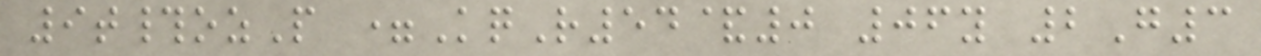9t#ozP =KqR54&0 06y 2G3
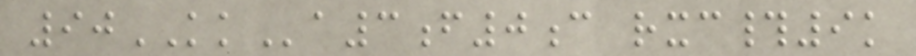90KKa3f0c rxc#9k
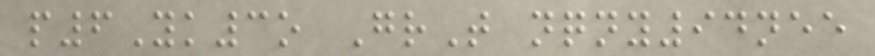p6Yk3o GrT nqny94nee
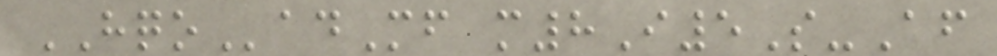HQOadMf m8I5S-Af
